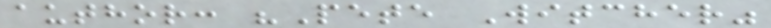author: "Pete Witcher"
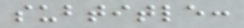subtitle:
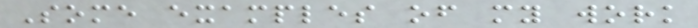Some examples of my work
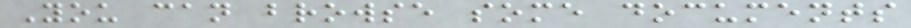You can browse some documents
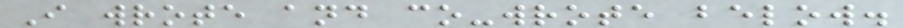I wrote and co-wrote below.
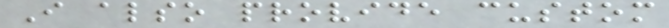I also provide custom
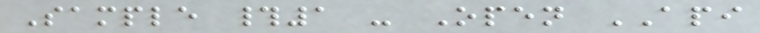Sample #1 - Open API
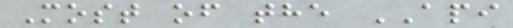Most of the API
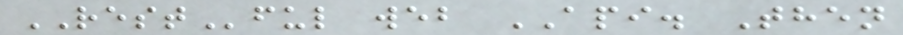RESTful web API. Then
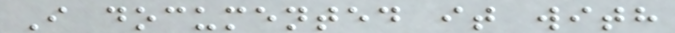I documented it with
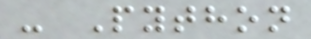- Python
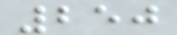250
